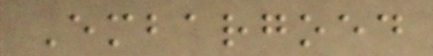Embargoed
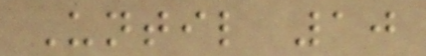Until 10
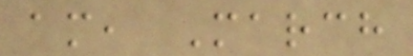am, March
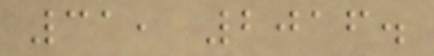31, 2016.
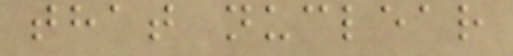that nuclear
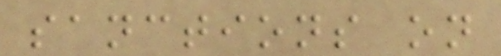sanctions on
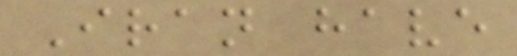Iran have
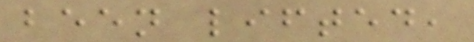been lifted,
